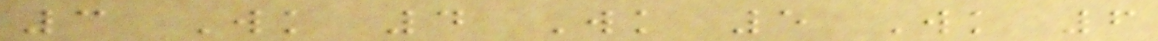3 Wk 4 Wk 5 Wk 6
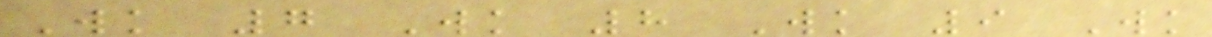Wk 7 Wk 8 Wk 9 Wk
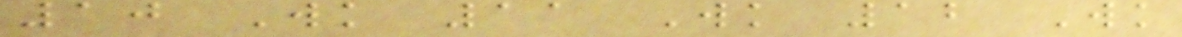10 Wk 11 Wk 12 Wk
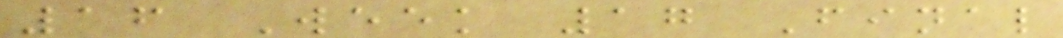16 Week 17 Final
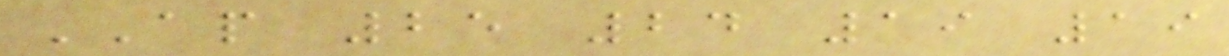AP 25 24 19 19
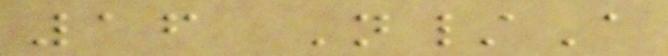16 N/A
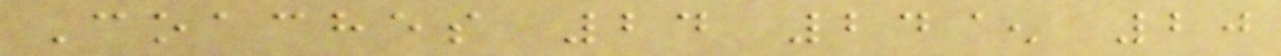Coaches 24 24^ 20
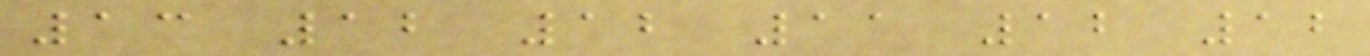13 12 12 11 12 12
